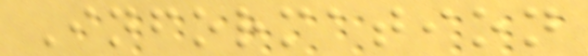Information
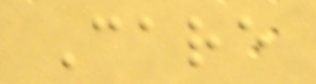Care
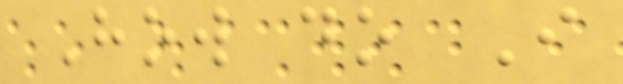How do I
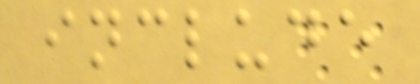include
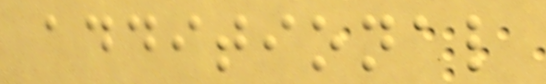additional
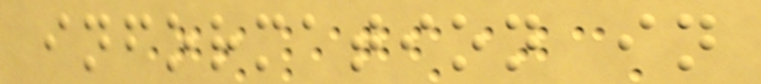information in
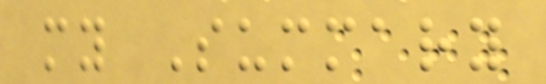my Summary
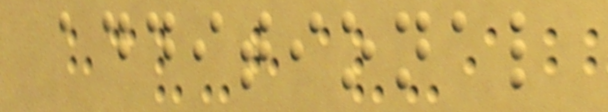additional
